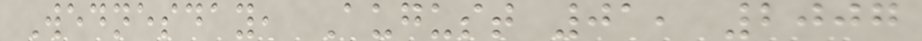Wednesday, August 01, 2007
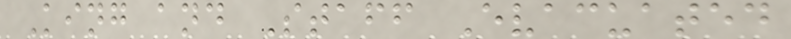King and Staff Evacuated
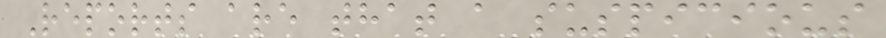Reports are that a suspicious
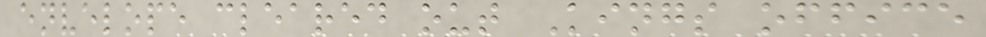envelope cleared out Kings office
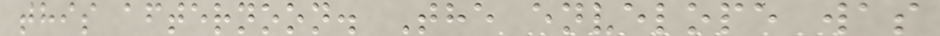this afternoon. The envelope was
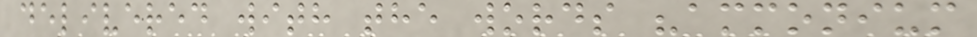delivered with the words "ammonium
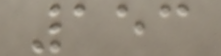153
